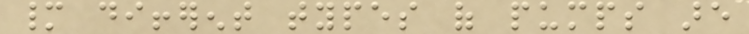many different types of pumps are
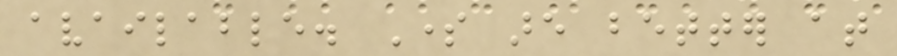available. Some are better at
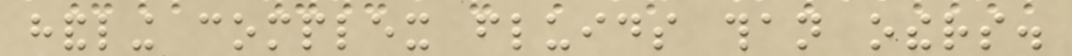handling complex fluids than others.
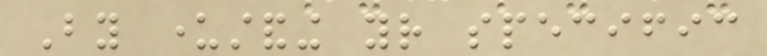By understanding your specific
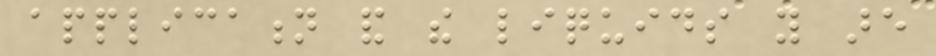application and the liquids you are
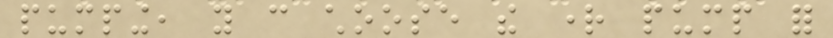pumping, you can choose the right pump for
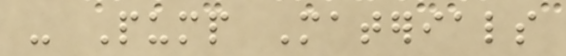- Pump Materials
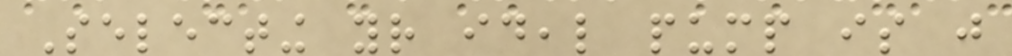Selecting your ideal pump is just
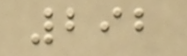292
